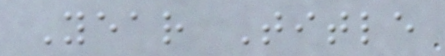Year Title
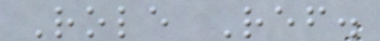Role Ref.
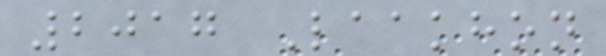2017 Laakhon
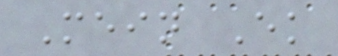Mein Ek
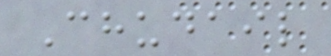Chudail
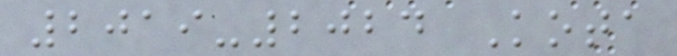2019-2024 Kota
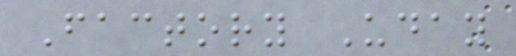Factory Uday
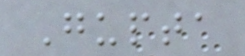Gupta
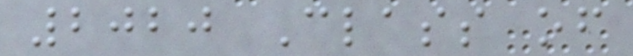2020 Class of
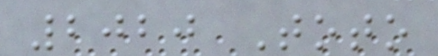2020 Toto
